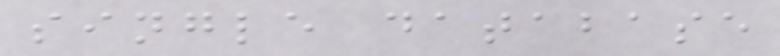single database
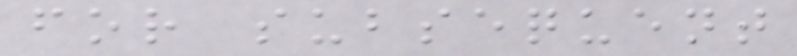for subsequent
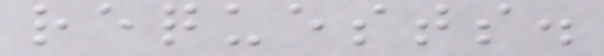requests.
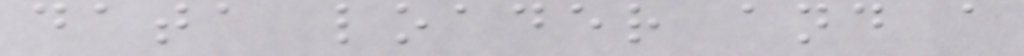data loader and a
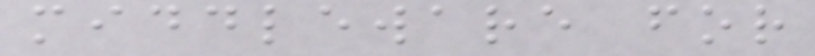middleware for
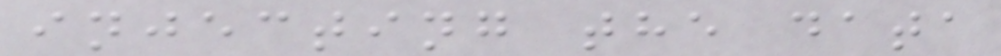injecting the data
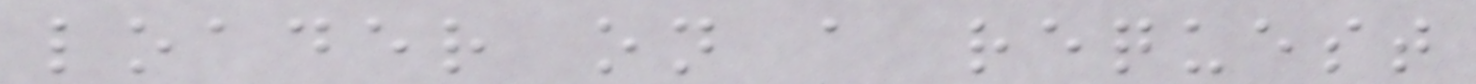loader on a request
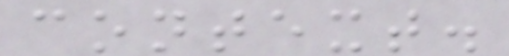context.
